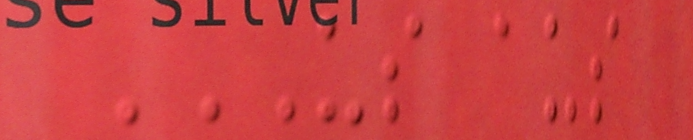US AUS
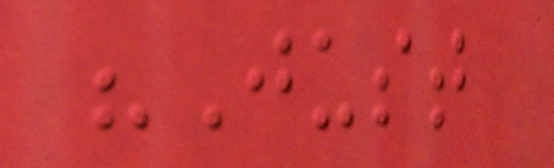"Just
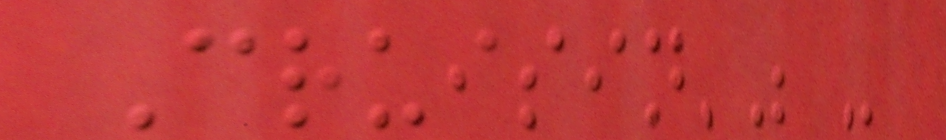Cruisin'" -
